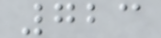723
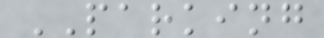PARKING
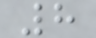8
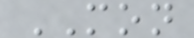MON
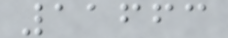11663
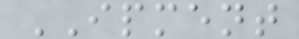IPMENT
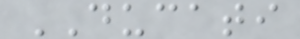DUCATI
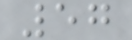57
